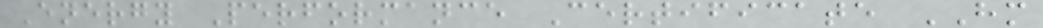Energy Performance Certificate HM
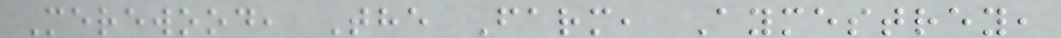Merewood, The Farm, Aymestrey,
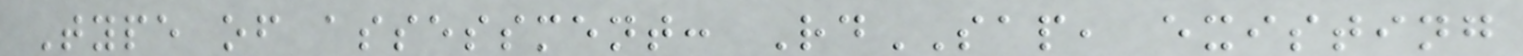Type of assessment: RdSAP, existing
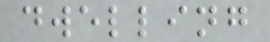dwelling
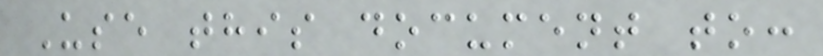Use this document to:
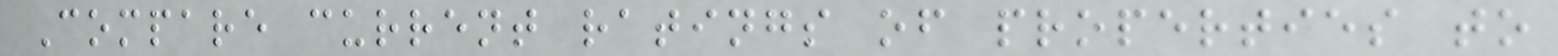Compare current ratings of properties to
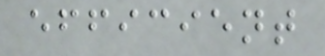efficient
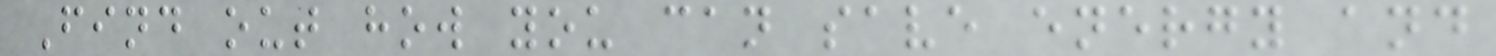Find out how you can save energy and
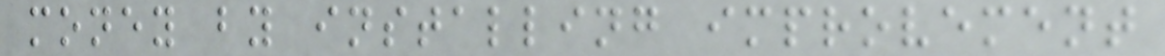money by installing improvement
